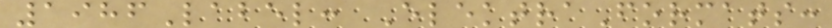1986Label: ElektraFormats:
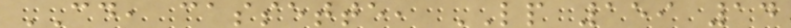CD, cassette, LP 159 14
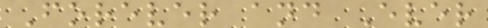Forever and Ever
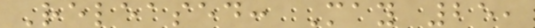Released: May 25,
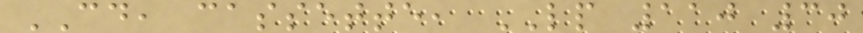CD, cassette, LP 110 30
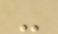-
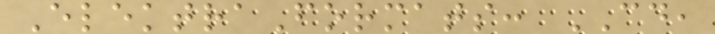ElektraFormats: CD,
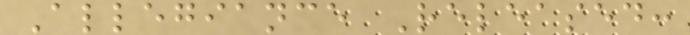Allegiance Released:
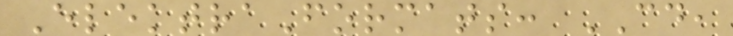ElektraFormats: CD,
